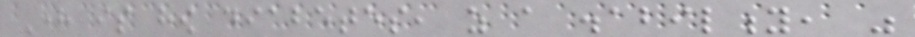Here is how diabetes, as a disability, was
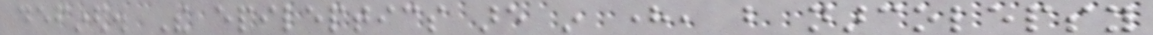defined. The epileptics are in here, but narcolepsy
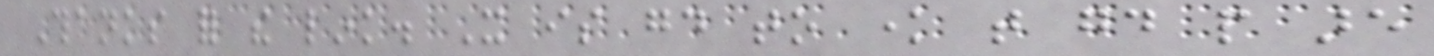Thanks for the link. It is good to know that good people are
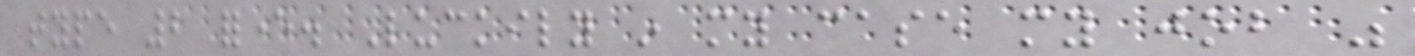type 2 forever. Luckily in my case my job was
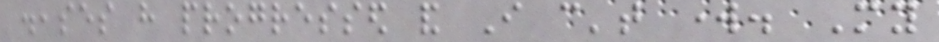diseases have progressed and I can't work. My
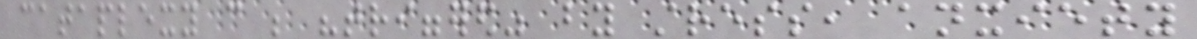cataplexy can be "triggered" by stress, anxiety
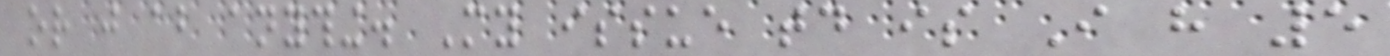or just about anything. My issue today is I have 5
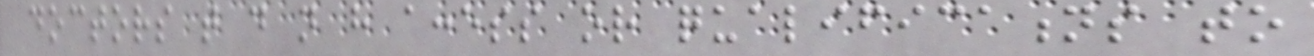doctors that do not have access or qualifications to
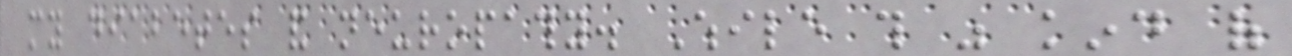my diabetes and neuropathy. While this was kind of
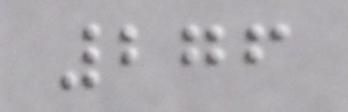276
